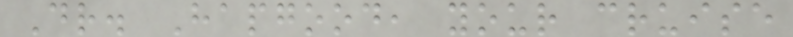Dr. Hapgood, your cruise
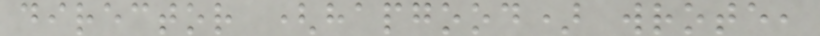director (hapgood) wrote,
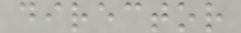director
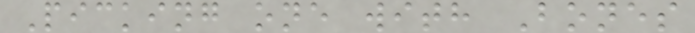Picking one with Bones
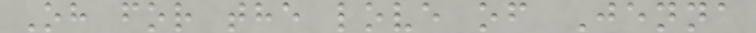Oh for the love of Jenna
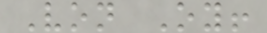Von Oy!
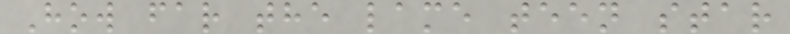How far the lame teen star
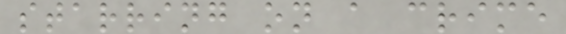starring on a crime
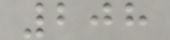208
